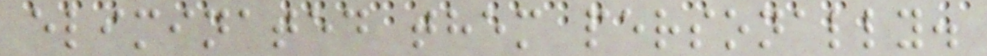eliminated them personally.
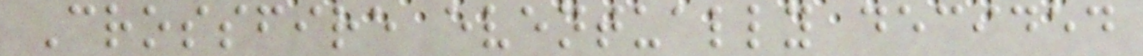Crossfire eventually decided
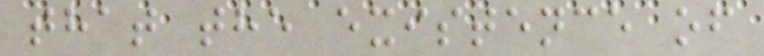that the existence of
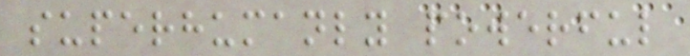superhumanly powerful
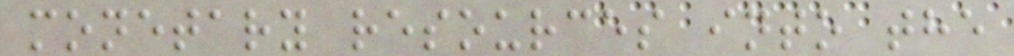monetary resources into the
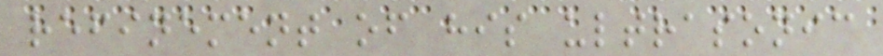refinement of his ultrasonic
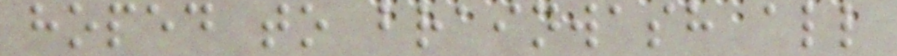hoped to brainwash all
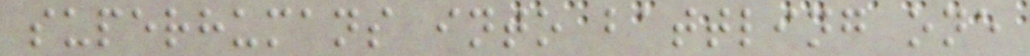superhumans into battling one
